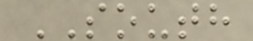SOUTH
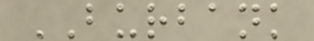BURBANK
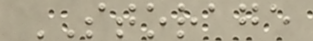STORAGE
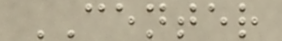CENTER
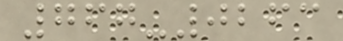767-0263
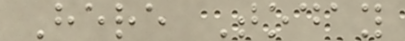Here Today
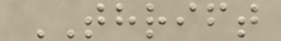THRIFT
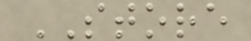STORE
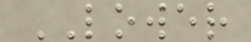LOWER
